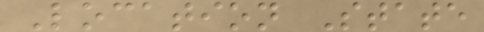Location State
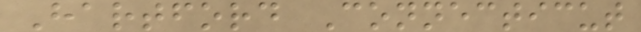Hartford Connecticut
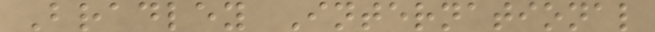Bradley International
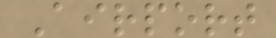Airport
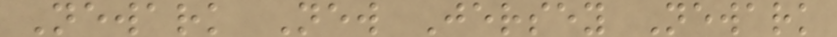Newark New Jersey Newark
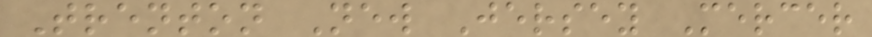Trenton New Jersey Mercer
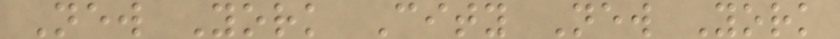New York City New York
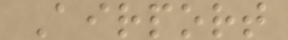Airport
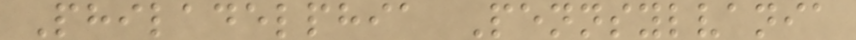Philadelphia Pennsylvania
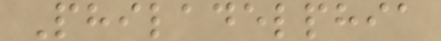Philadelphia
